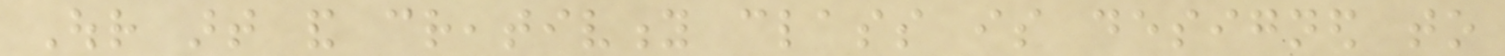Our art and creativity class is designed to
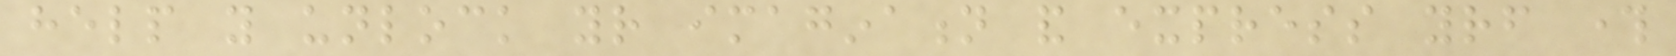help you unlock your imagination and express yourself through
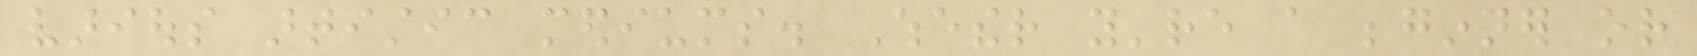various artistic mediums. Whether you're a beginner or
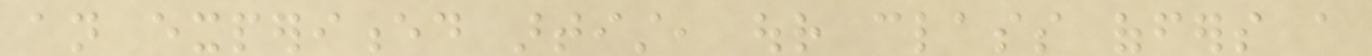an experienced artist, our class offers a
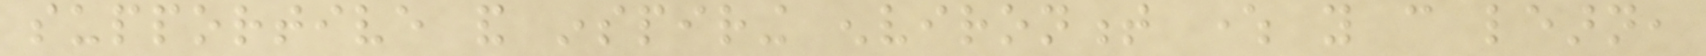supportive and inspiring environment where you can learn,
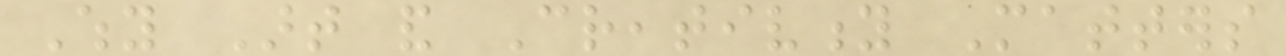Why Art and Creativity Matters
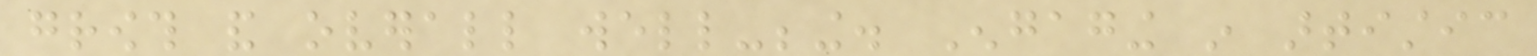growth and overall well-being. Engaging in artistic
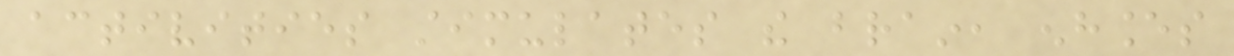activities stimulates the brain, enhances
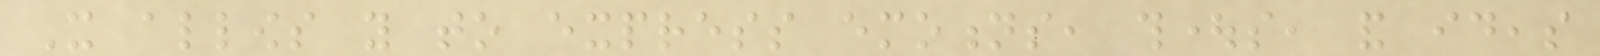It allows you to express emotions, thoughts, and ideas
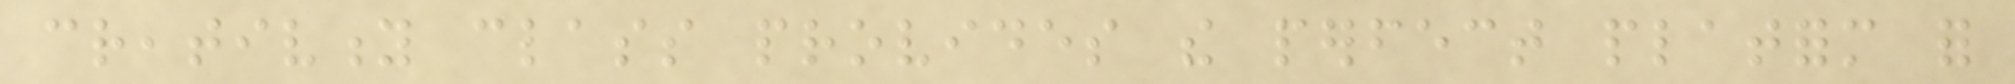creativity class provides the perfect platform for
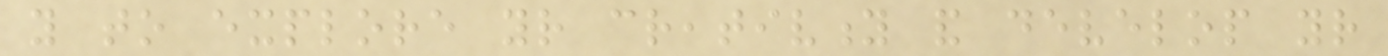you to explore your creativity and develop your
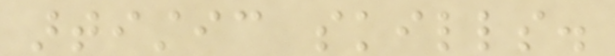artistic skills.
